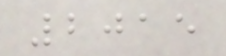2015
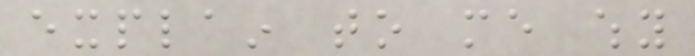explain to me why
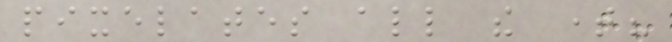pixelates all the time?
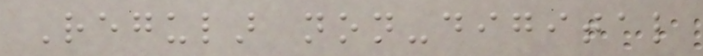Regular non-digital
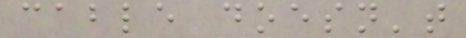cable doesn't
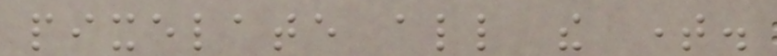pixelate all the time.
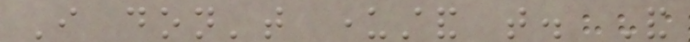I don't understand that. And
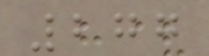277
